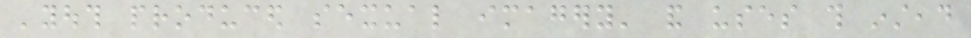'youth produced sexual imagery' and uses this instead
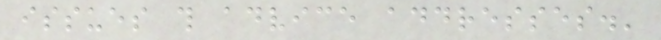issues this advice addresses.'
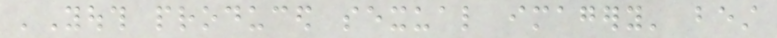'Youth produced sexual imagery' best
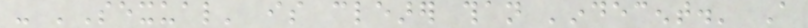- 'Sexual' is clearer than 'indecent.' A
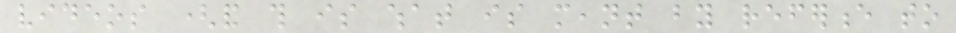videos (and this is what is meant by reference to
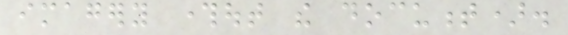imagery throughout the document).
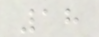18
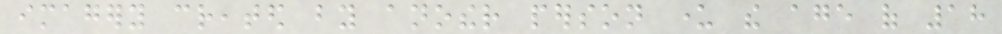imagery created by another person under the age of 18
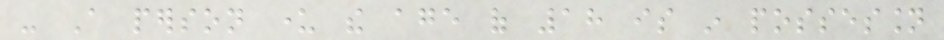- A person under the age of 18 is in possession
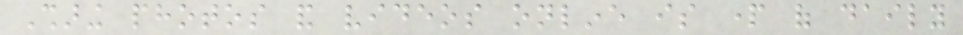Sharing photos and videos online is part of daily
